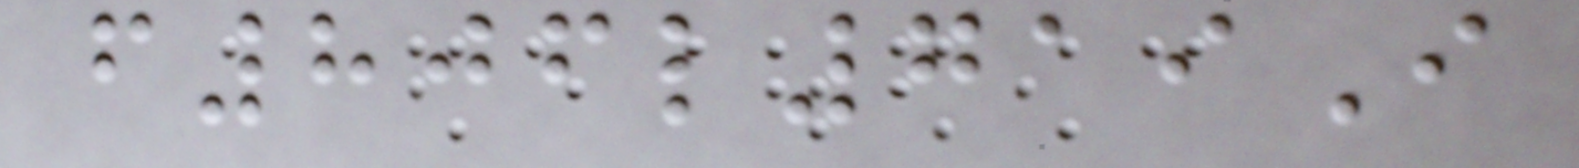f806l719I
